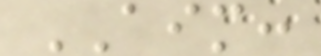AIM:
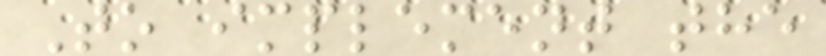To implement the
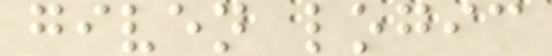given logic
